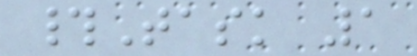#Task 1
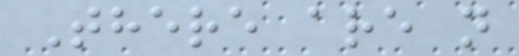There are n
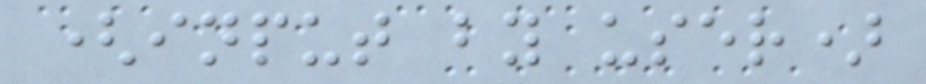(input by user)
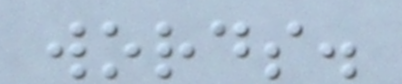words.
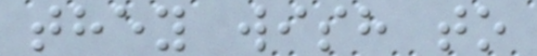they wish to
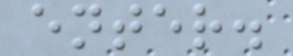enter.
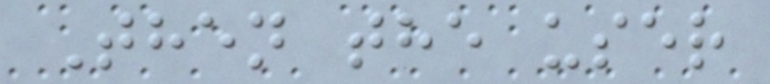Then the user
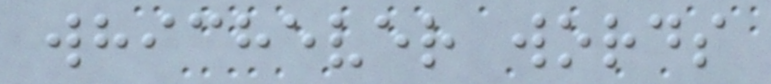whichever words
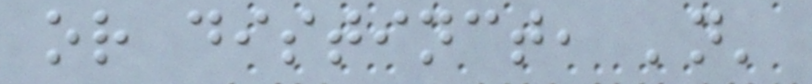or distinct, 'n'
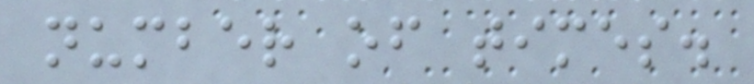number of times.
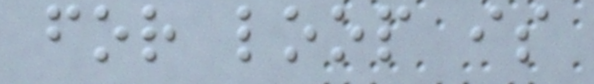for loop is
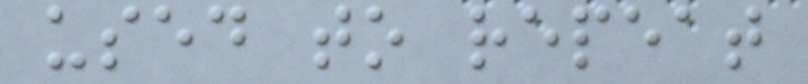used to repeat
